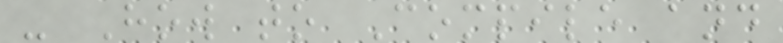- How to Compile and
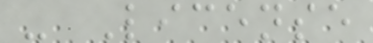- License
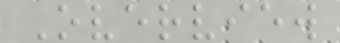Overview
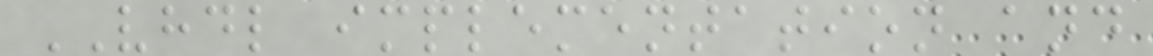VHDL implementation and
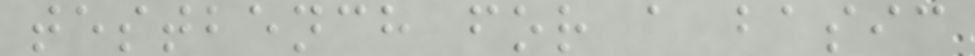testbench for a basic
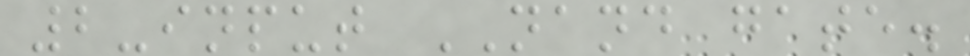2-input NAND gate.
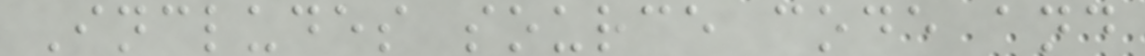Includes source code and
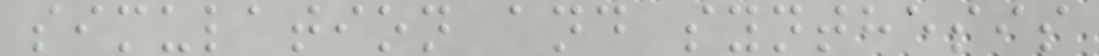simulation and synthesis
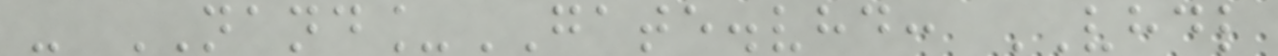- NAND_GATE.vhd: VHDL
